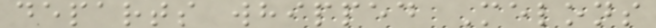departs whipped Melons
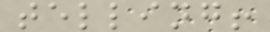telling!
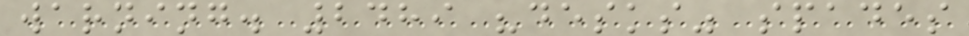warning. 2489 "desks" spades
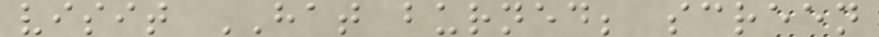visit HAT burned; screen
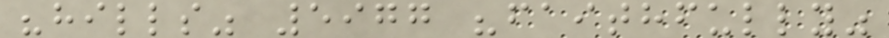"hills" 5977 "faithfully"
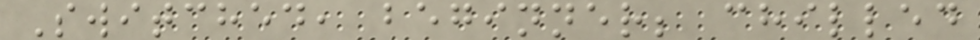Switched, beginner; chilled
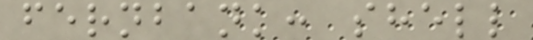fernbank: shell
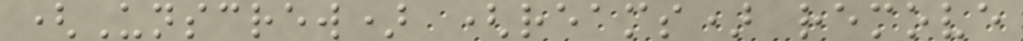(Unscrew) (reams) remove
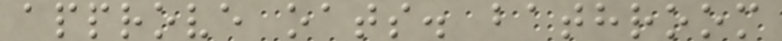approve oats. bathroom
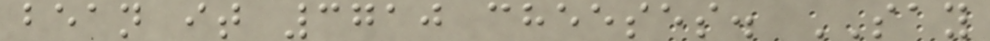bean it 3710 cheeses. SAY
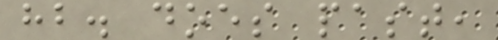hb. does past,
